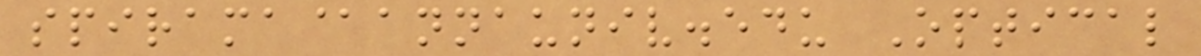spirama@annauniv.edu Optical
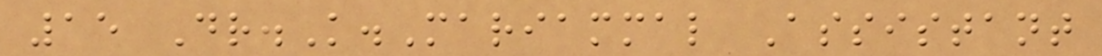15 Dr.K.Mariammal Assistant
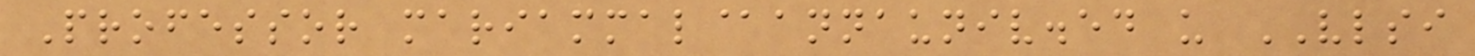Professor mariammal@annauniv.ed u VLSI
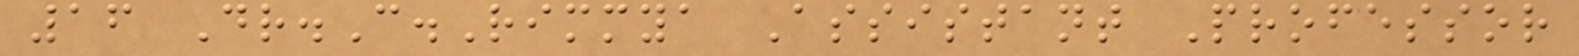16 Dr.C.Rimmya Assistant Professor
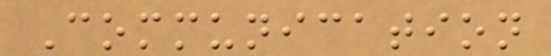Communication
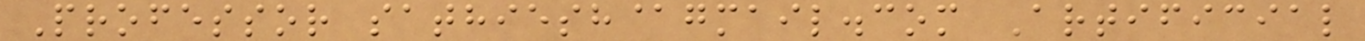Professor sathiesh@gmail.com Artificial
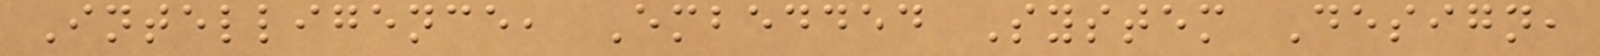Intelligence, Embedded System Design,
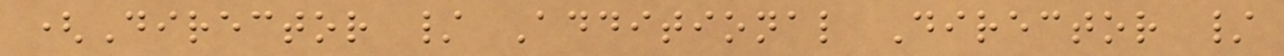(Director / Additional Director /
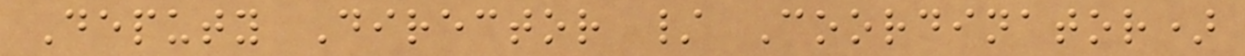Deputy Director / Coordinator)
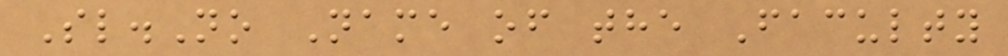Sl.No Name of the Faculty
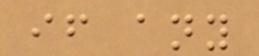if any
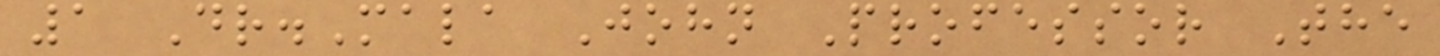1 Dr.Mala John Professor The
